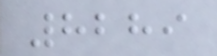8289
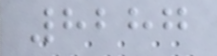8287
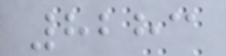8283
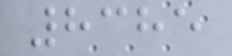8385
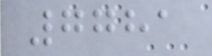7781
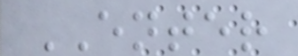ENTER
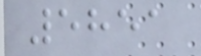5851
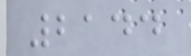2144
